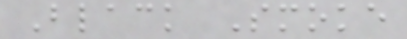Black Smoke
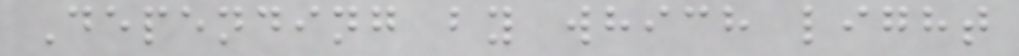Depending by which light
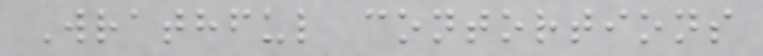Wrathful contortions
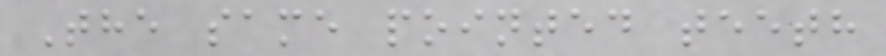The same pointed teeth
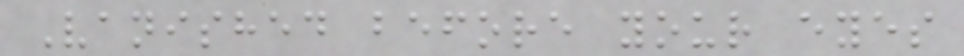Vanished before your eyes
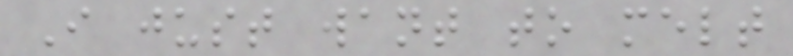I just want to melt
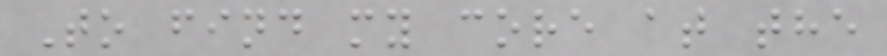To find my core at the
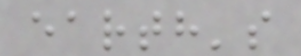earth's
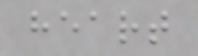heart
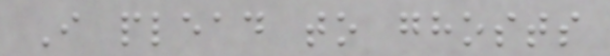I plead to ghosts
